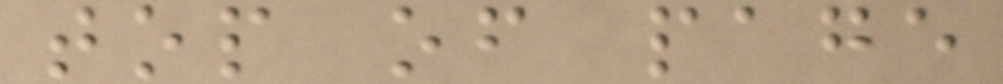top of page
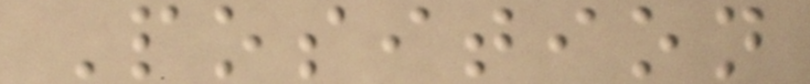Position
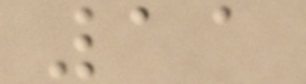11
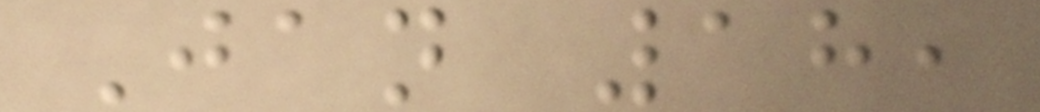Jan 18,
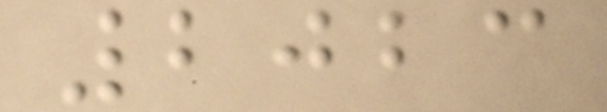2023
